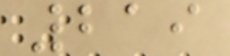219
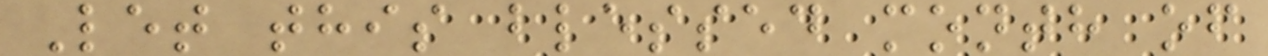Let this blessed month of
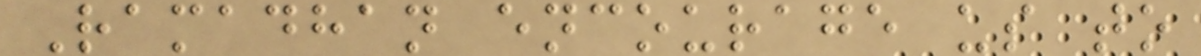Ramadhan encourage us to
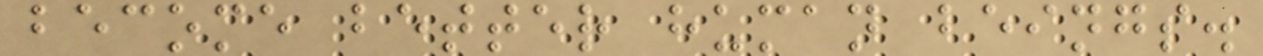become better human beings.
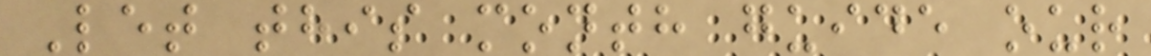Let this month guide our
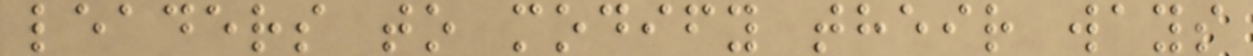leaders to modify their ways
